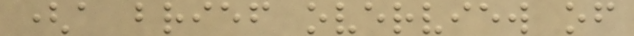(a brief overview of
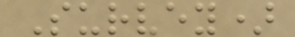Survey)
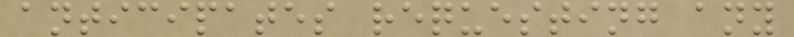anticipates requesting any
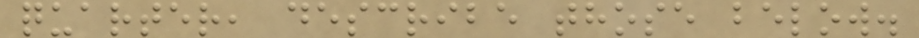quarter, describe those below.
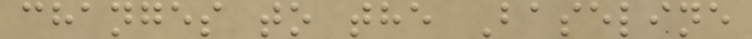changes to the Baseline
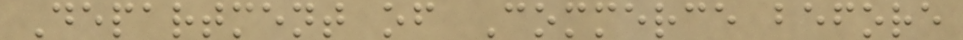Department of Commerce before
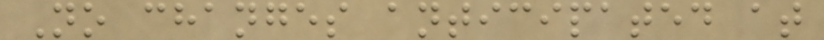No changes anticipated at
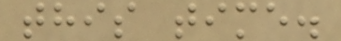this time.
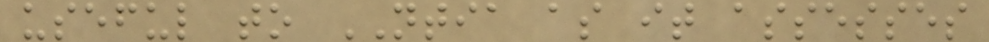useful to NTIA as it assesses
